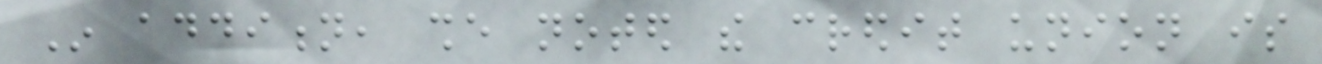In addition, she noted the credit union is
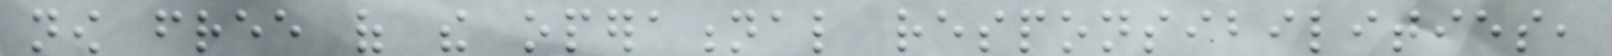now free of the operational responsibilities,
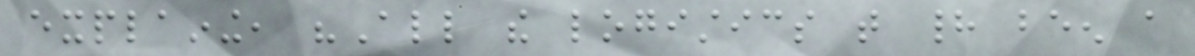explaining, "All the logistics that had been a
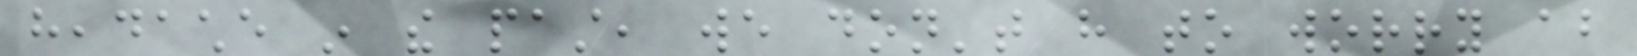headache in the past, we don't have to worry about
